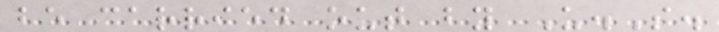be carried out by U.S.
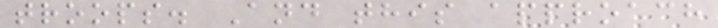troops. And this approach
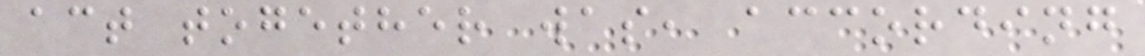act together was, according
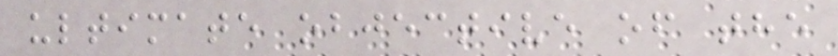ultimate objective of the
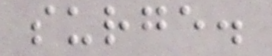surge.
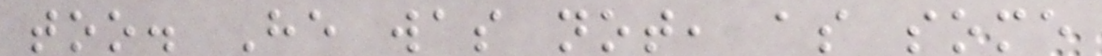too. He was not, as some
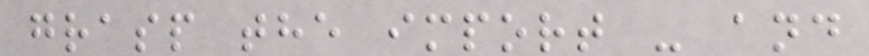grasp the import - and
